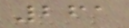261
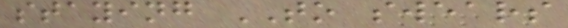staying TO swears
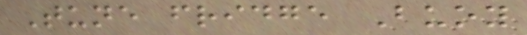Tune fridge Buoy
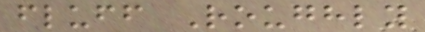fluff Roughly
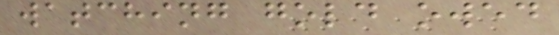watching gold owed
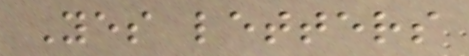Yes letters
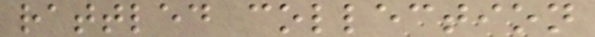rattled collection
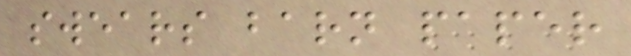swears barn paper
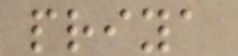priya
